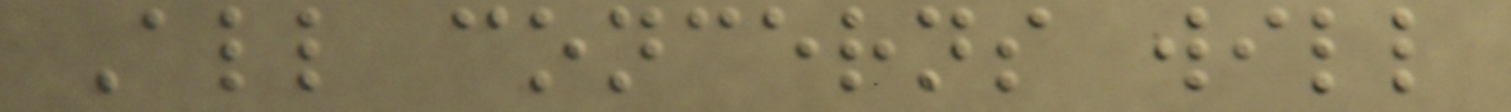All concerns will
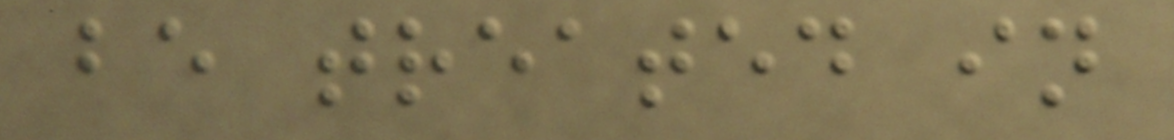be treated in
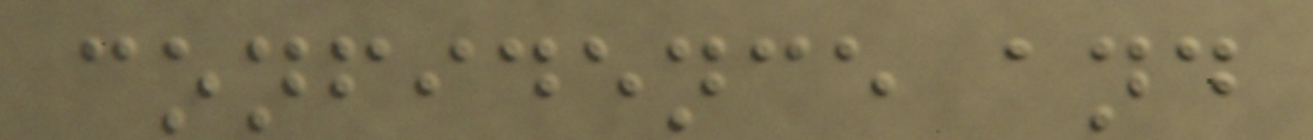confidence and
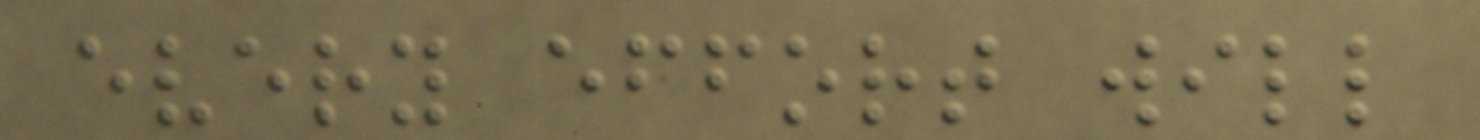every effort will
